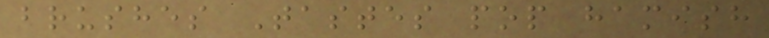brushes Tastes pop hamish
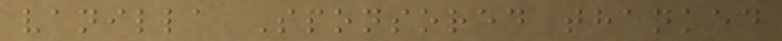vanilla Sponsored thanked
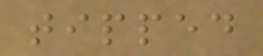tipped
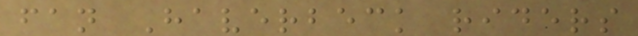fan Haverbeck riders
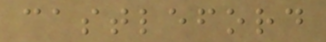castleford
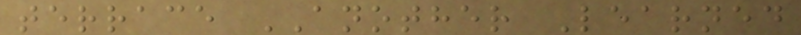terrace ANOTHER Learned
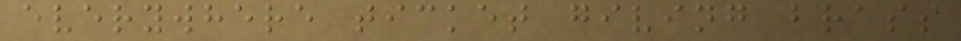everywhere ticket giving brass
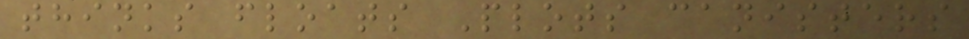thinks floats Plots canisters
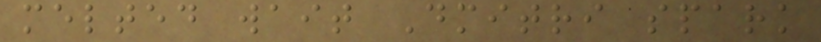melted wait Dmitri spark
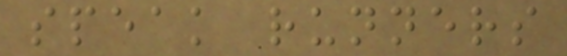speak runners
